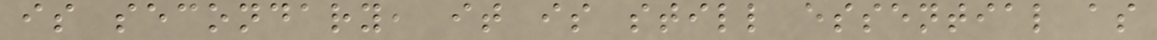is secondary, it is still essential as
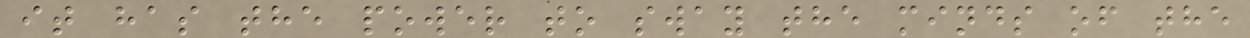it has the power to sway the minds of the
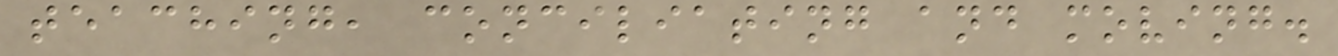teaching, conciliating and moving.
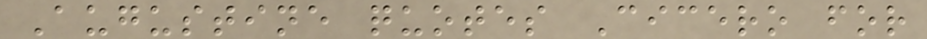Augustine quotes Cicero for
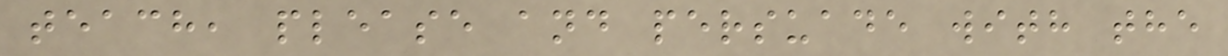teach, please and persuade with the
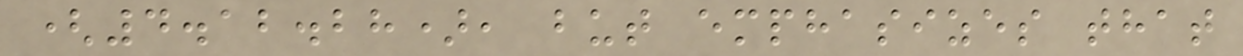(4.12.28), but emphasizes that
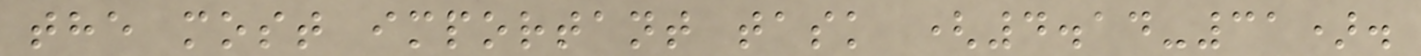the most important task (4.14-31).
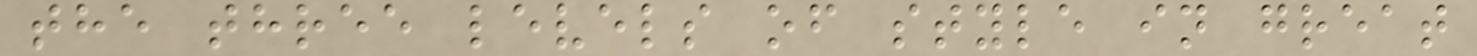the three levels of style in great
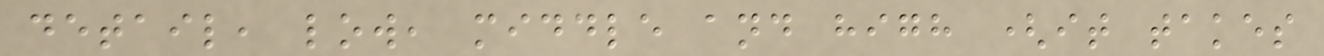detail, low, middle and high (it takes
